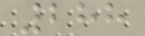288
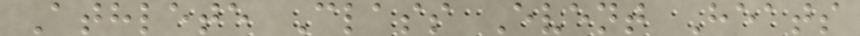Athlete Class Event Heats
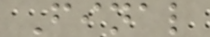Final
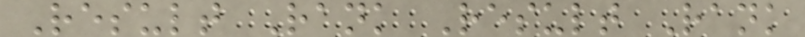Result Rank Result Rank
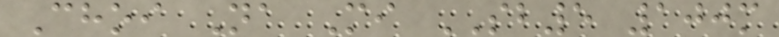Choi Na Mi SB5 100m
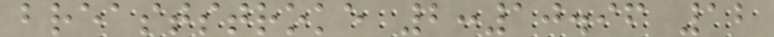breaststroke 2:10.96 12
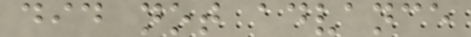did not advance
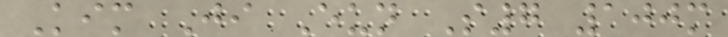Kim Ji Eun S7 100m
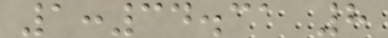1:34.31 8
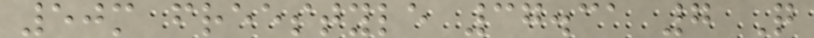50m freestyle 37.31 7 Q
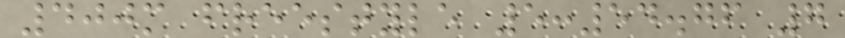400m freestyle 5:54.76 7
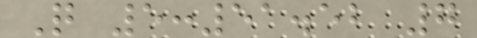Q 5:51.52 7
